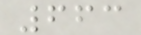663
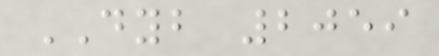DYB 2059
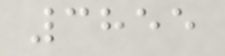3855
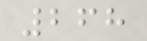268
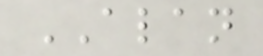ALAN
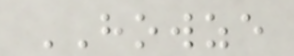HOWZE
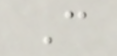C
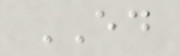ED
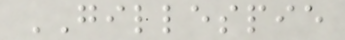GILLESPIE
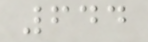644
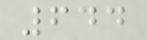644
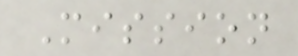Mission
